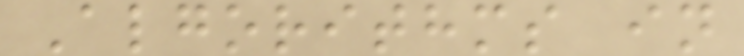Algorithms in
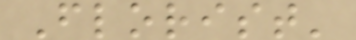Florist'
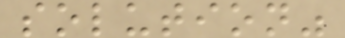solution"
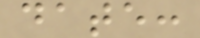date:
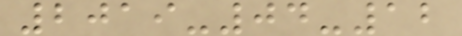2019-04-12
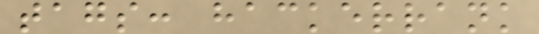tags: hackerrank
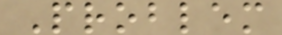Problem
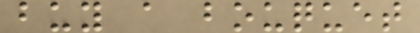buy a bouquet
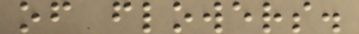of flowers.
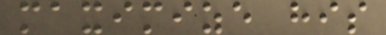maximize his
